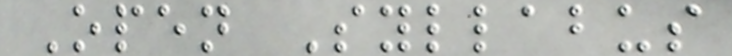Open Syllabus
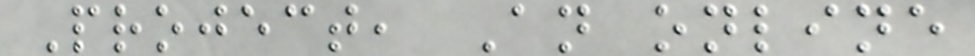Project, An online
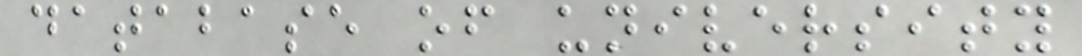database of university
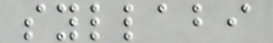syllabi
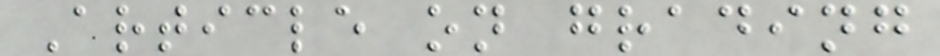Article on grading
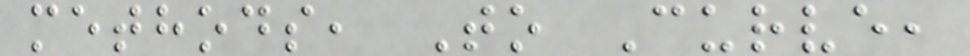methods, To Curve,
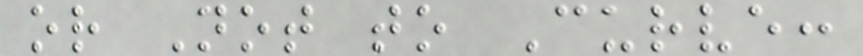or Not to Curve:
